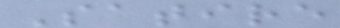Satire
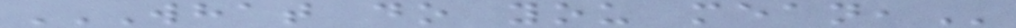WHAT DO YOU MEAN,
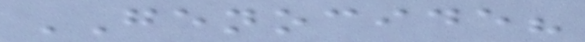GENOCIDE?
